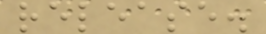release.
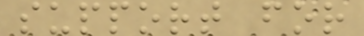support for
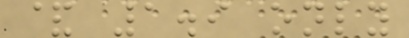& 1.9 only
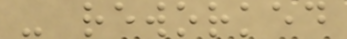- reworked
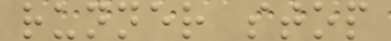runner stop
